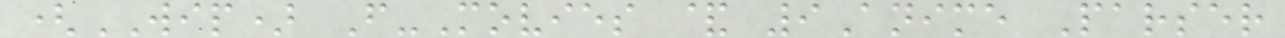(WIP) F-Movies & 9Anime Parser
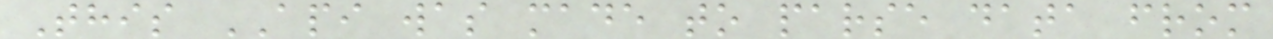This API was made to parse data from
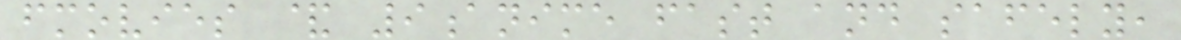fmovies & 9anime fast and safely,
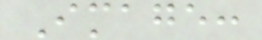Image:
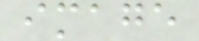image
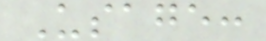Usage:
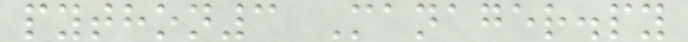python3 Manager.py
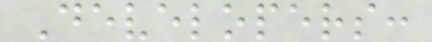Developers:
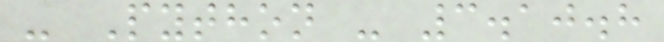- Python - 3.10.8
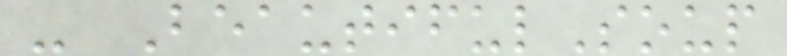- BeautifulSoup
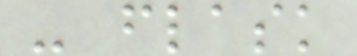- flask
